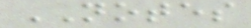NOTES
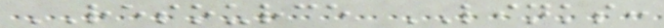RESOURCE LINKS:
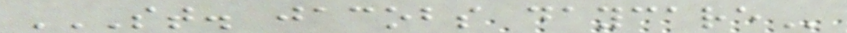ST. JACOBS DAYCARE
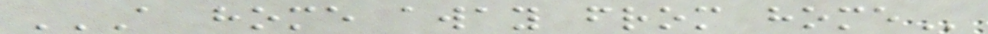A HOME AWAY FROM HOME
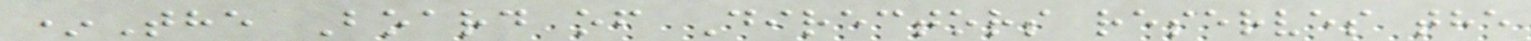*The Board of Directors reserves the
